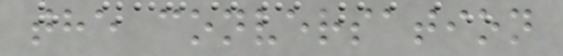the conversation
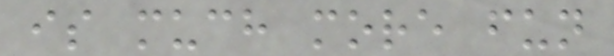is much more fun
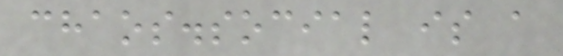chaos.social is a
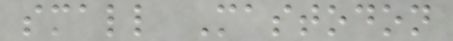small Mastodon
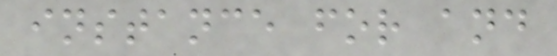instance for and
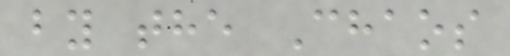by the Chaos
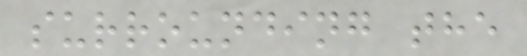surrounding the
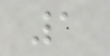1
